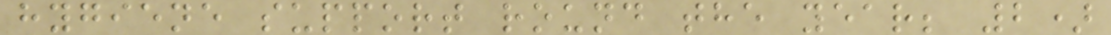hygiene support round the year; 2)
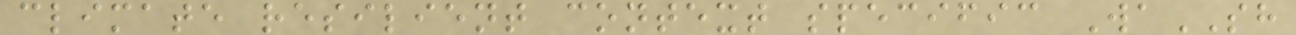climate resilient context specific WaSH
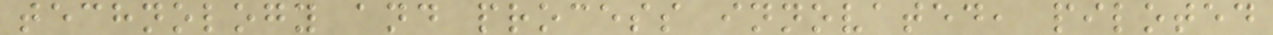technology and process innovated, piloted
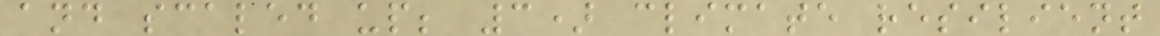and scaled up; 3) climate resilient
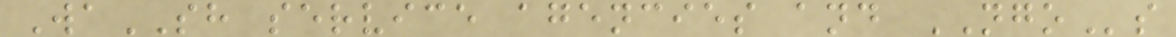WaSH service agencies and NGOs
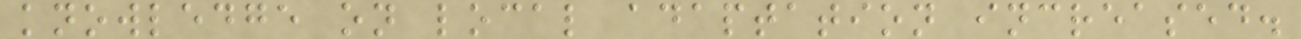knowledge on local adaptation increased.
